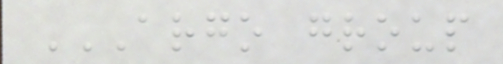ARGO GROUP
